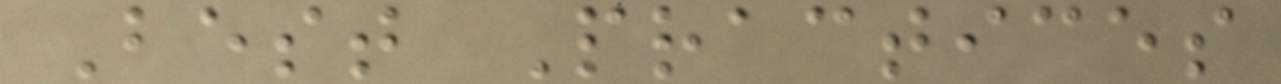Best Practices
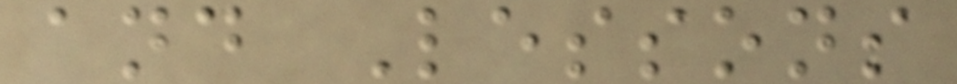and Lessons
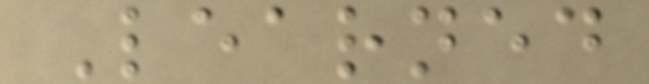Learned
